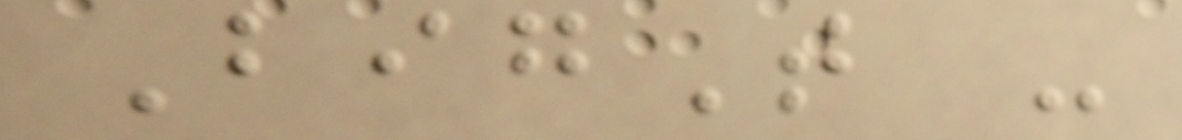BigT -
